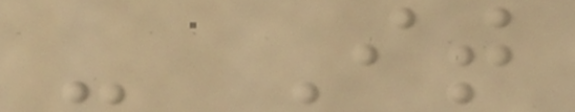- It
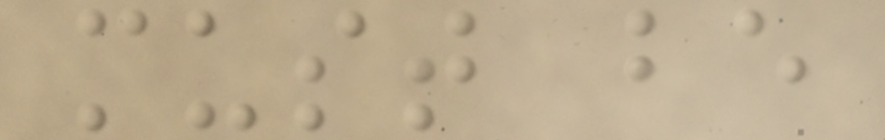must be
